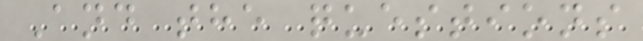And the questions
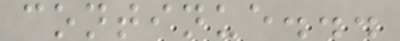continue...
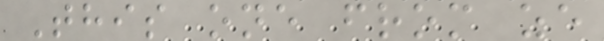This one from ze
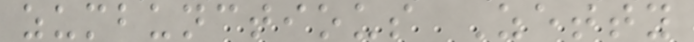zumbunctious Zetty
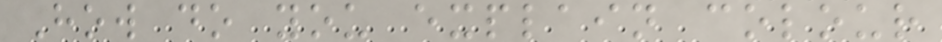How do you explain colour
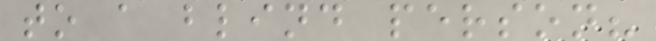to a blind person?
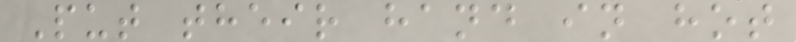Put their hand in hot
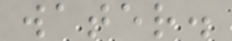water.
